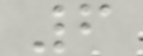6
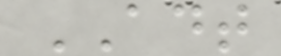ADT
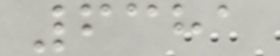6381
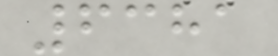6381
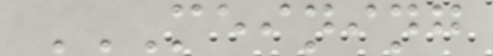MEINING
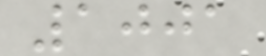1001
